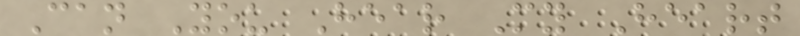Can You Hear My Heart
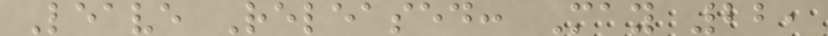Leave Released: May 22,
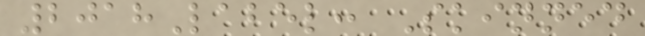2018Label: Skinned
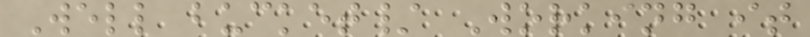Well bucket/ Working it
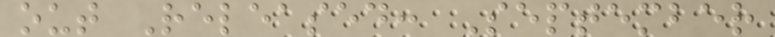out Released: September
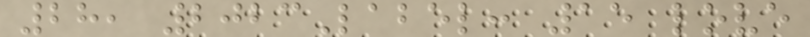28, 2023Label: 15 love
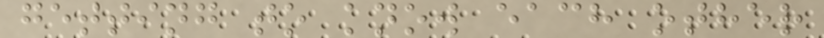getting to know each other
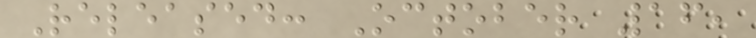Released: October 16,
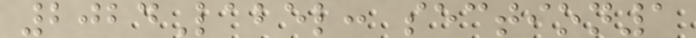2024Label: section1
